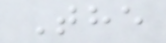The
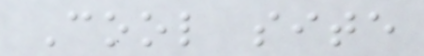Cool site
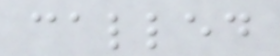called
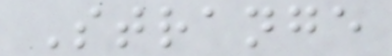Strange
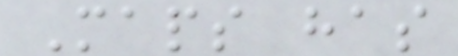Maps has
